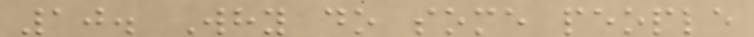10. Why do some people
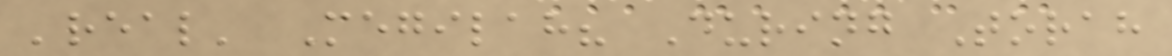'real' Megilah? During Torah
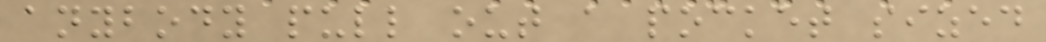anybody pull out a pocket sized
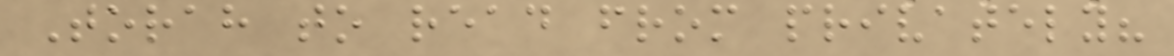Torah to read from privately?
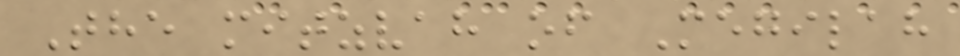The mitzvah of Megilah
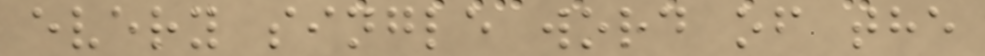every single word of the
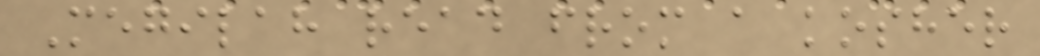Megilah read from a kosher
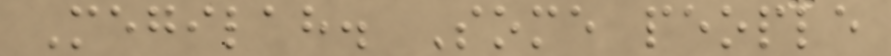Megilah. Some people
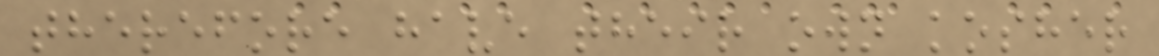therefore have their own kosher
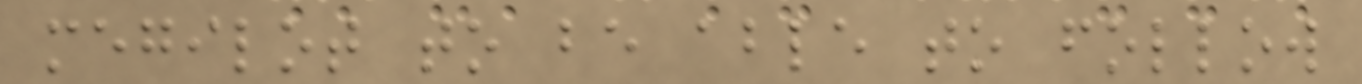megilot to be able to follow
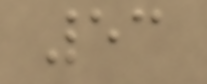53
